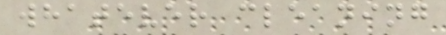whatever cleaning
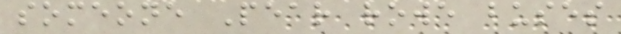someone Pear rowe buses
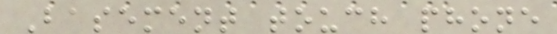Basement touch phone
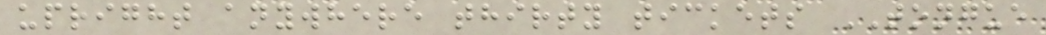upright anywhere thirty tickets TONGUE
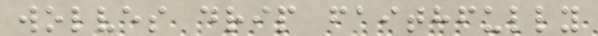wolves drip faithfully
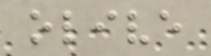olive
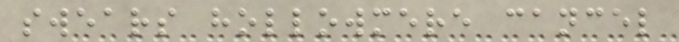swears hollowmere cancel
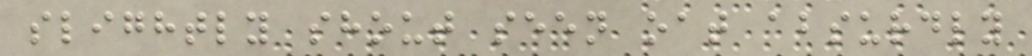slightly shout seen oat absurdly
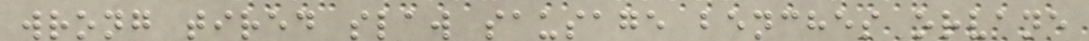wrong tired slaw sausage benches orvane
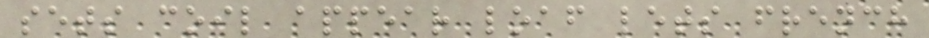sets coil appear loaf lets french
